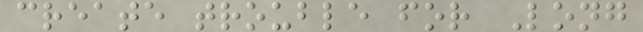create trouble for Long
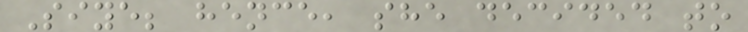Siye; hence, she decided to
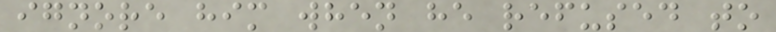ignore him when he refused to
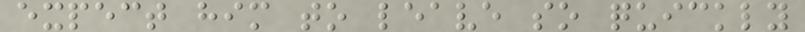expect him to leave so quickly
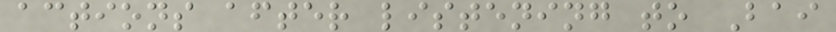actions after listening to Bai
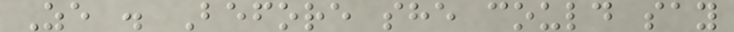Ze . Before she could say
